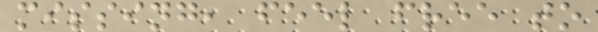missing, feel free to
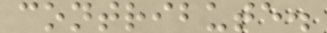contribute.
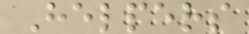Helpers
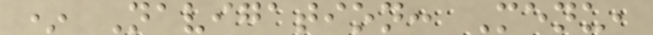* Navigation: Menu,
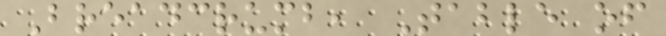Breadcrumb, Table of
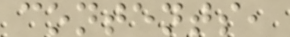contents,
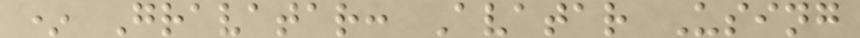* Gravatar: Avatar Using
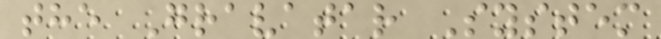the Gravatar System
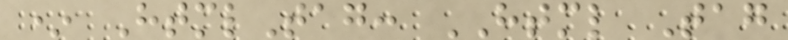* HtmlTag: HTML Tag
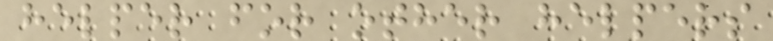helper for other helpers
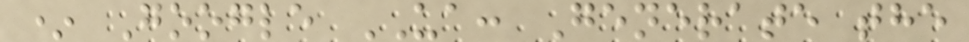* Google UA: Generate the
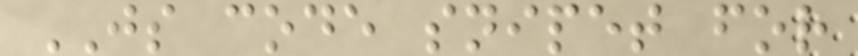JS code snipet for
